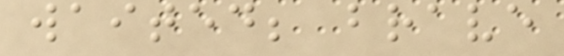waited; brave
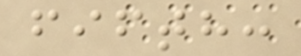fifth:
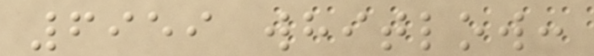6959 whitlow:
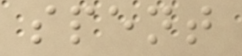spent
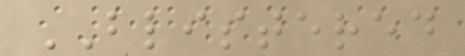BLISTERED
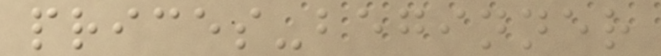prices-beginner
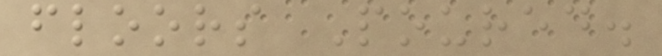floors Poured.
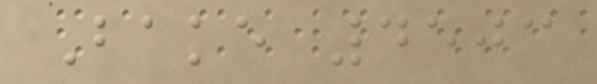Bake 4503
